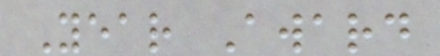Year Award
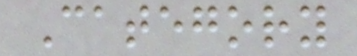Category
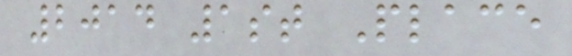2014 1st Place
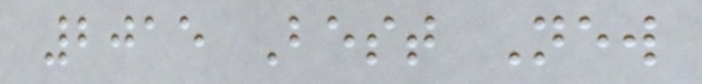2015 Best New
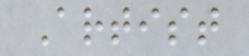Artist
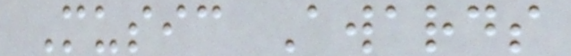Music Awards
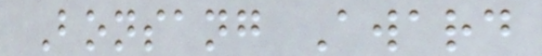Bonsang Award
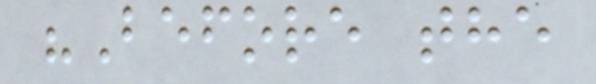"Before the
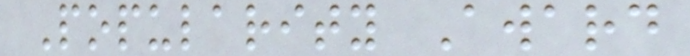Popularity Award
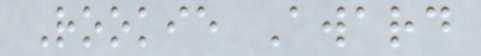Rookie Award
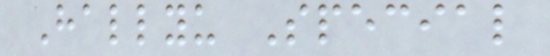Hallyu Special
